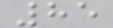85
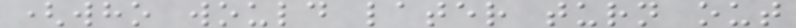(who would later turn out
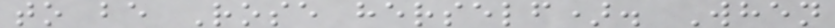to be Rose herself). When
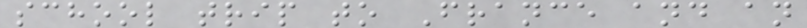school trip to France and an
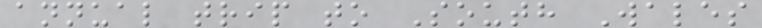annual trip to South Wales
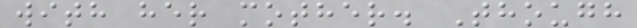with her mother. Though
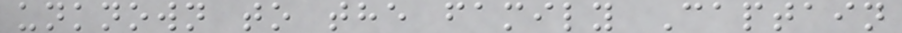unknown to the family Captain
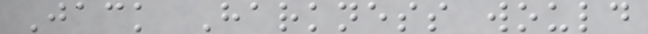Jack Harkness would
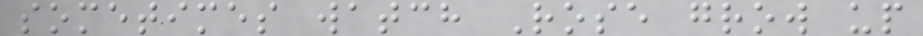sometimes watch Rose grow up
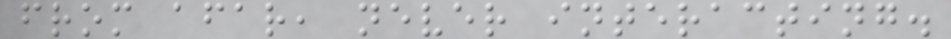from afar, never interacting.
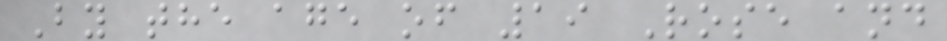By the age of 19 Rose and
